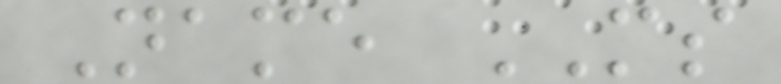Name MS
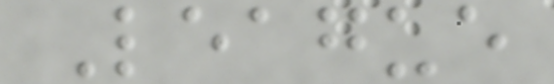League
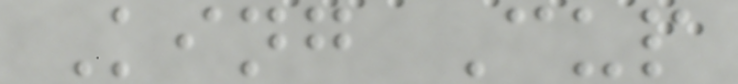King Cup
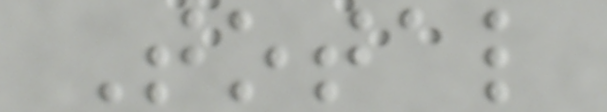Total
